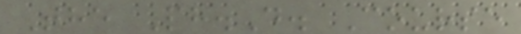The Ph.D. Course
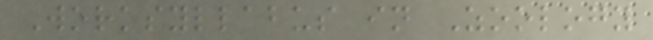Worksyllabus in Zoology
